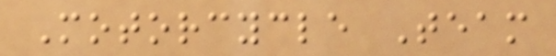Motorcycle Team
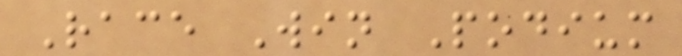Race Win Podium
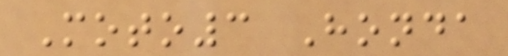Moto3 Honda
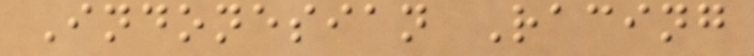Indonesian Racing
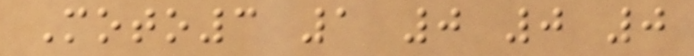Moto3 1 0 0 0
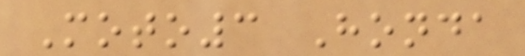Moto3 Honda
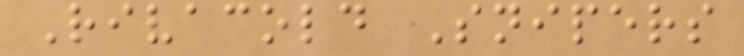Rivacold Snipers
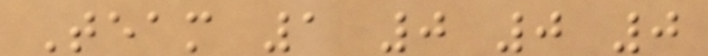Team 1 0 0 0
